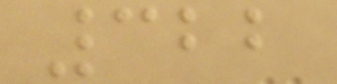322
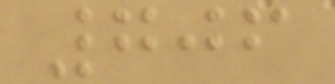706
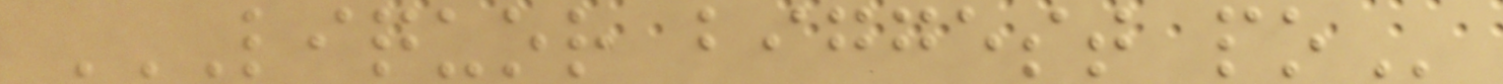LIQUOR BIGGEST PO
